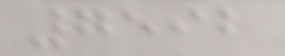7592
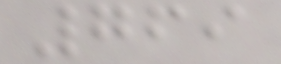769
